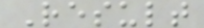Result
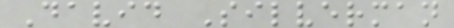David Silverman
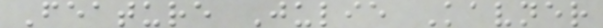Feature Julie Kavner
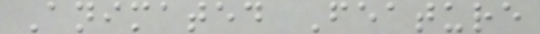Animated Feature
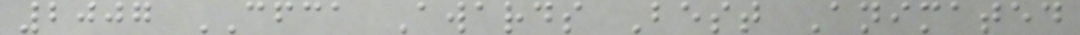2007 CFCA Awards Best Animated
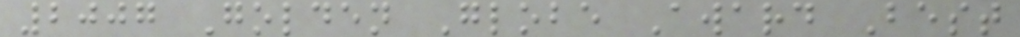2007 Golden Globe Award Best
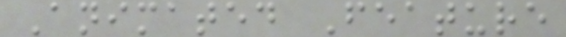Animated Feature
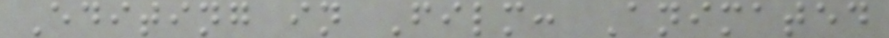Editing in Film: Animated
